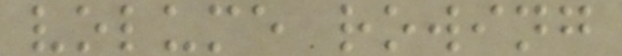volume rowing
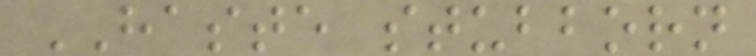HASTE stubborn
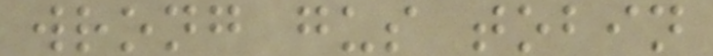wrong gus tobin
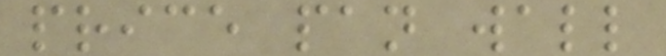price pan wall
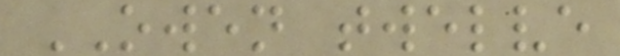OWEN twelve
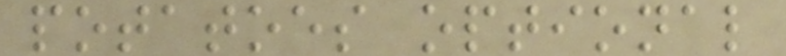potatoes optional
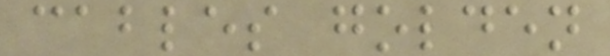cables golden
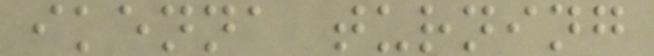ikenna turning
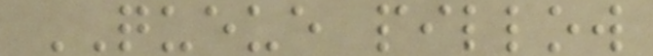QUEUE pillow
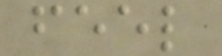feel
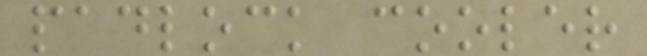padlock cooler
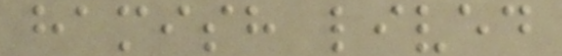hamish lived
